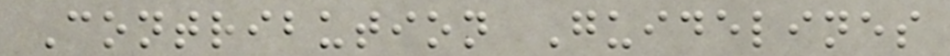Contribution Guidelines
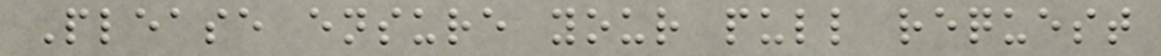Please ensure your pull request
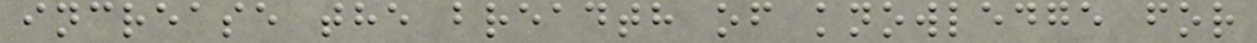increase the breadth of knowledge for
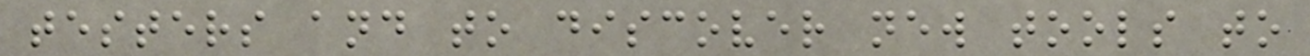testers and to discover new tools to
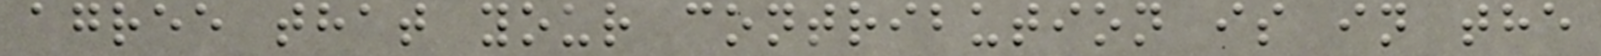agree that your contribution is in the
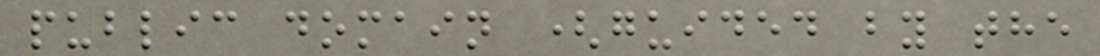public domain (guided by the
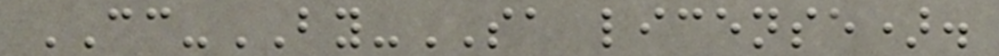CC-BY-SA license).
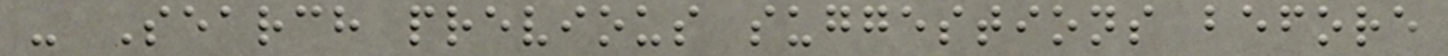- Search previous suggestions before
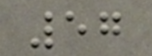57
